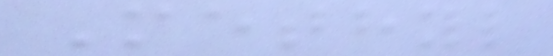Methyl
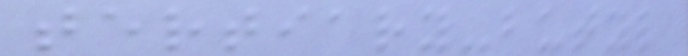tertiary-butyl
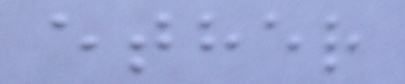ether
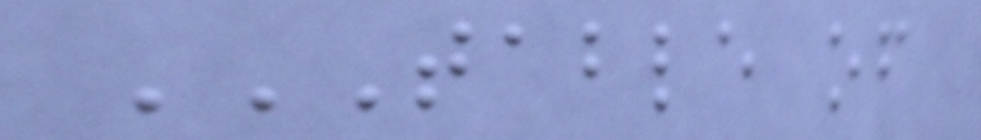TABLE OF
